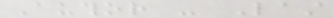Author - Last
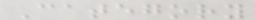Category
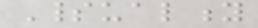Spirituality
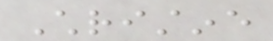Christine
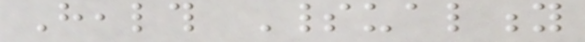Health Spirituality
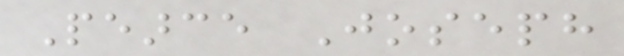Pearce Joseph
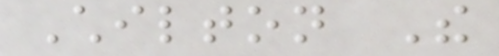Chilton The
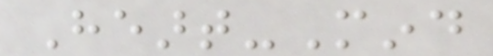Heart-Mind
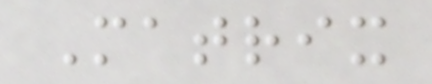Matrix
